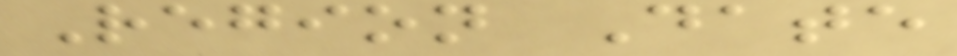Region Date
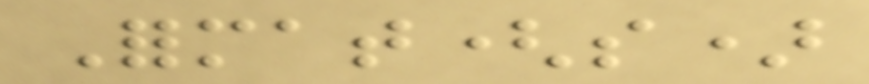Format(s)
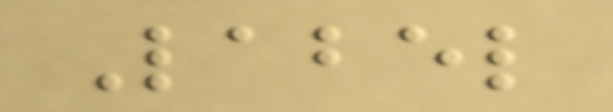Label
